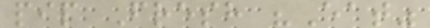pip Fresh "Eat"
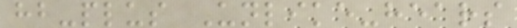hb-plus Unlike-hears
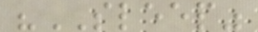"SLEEP"
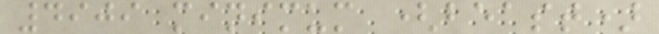4909 minimum (beast)
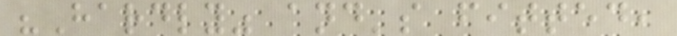"Hardly" and's fitted,
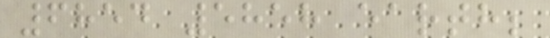6854 5858 earth;
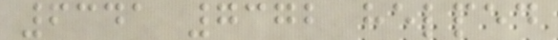6341 7372 helped
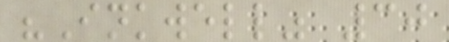"Inkwell" 30
